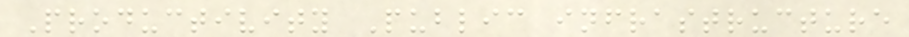Productivity Public infrastructure
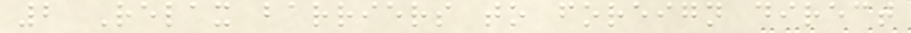2 Relax barriers to foreign direct
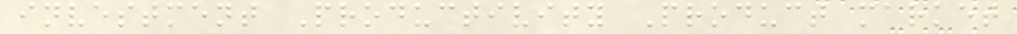investment Productivity Product market
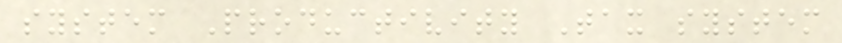system Productivity Tax system
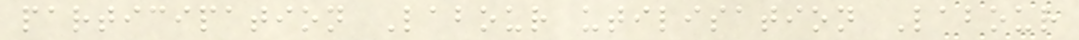participation Labour utilisation Labour
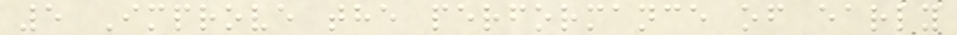5 Improve the performance of early
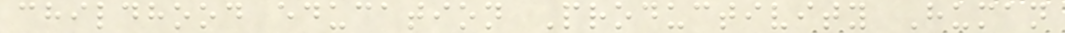childhood education Productivity Human
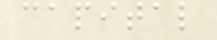capital
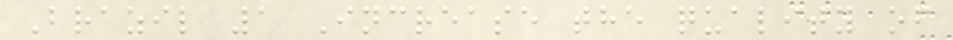Brazil 1 Increase the quality of
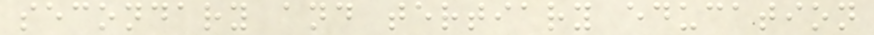secondary and tertiary education
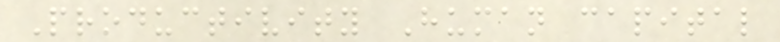Productivity Human capital
